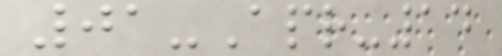01-Apr-14
